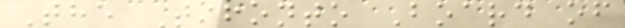The Toronto Board of
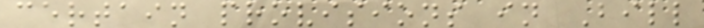certain provisions in Bill
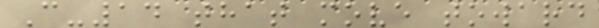C-14 that move toward
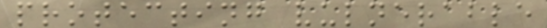protecting vulnerable
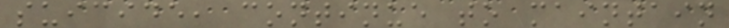suicide, continue to maintain
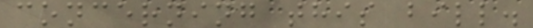concerning this bill.
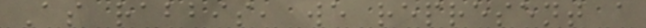As rabbis, we represent a
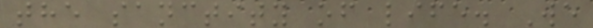the sanctity of life. We
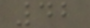42
